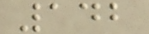142
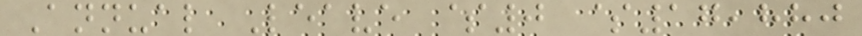Annual Leave $0 $17,880
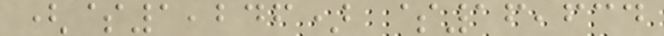($1,246) $16,634
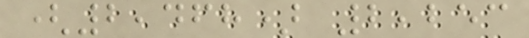(2,468) 2,253
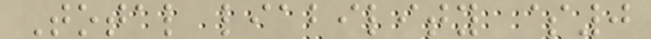Total liability $0
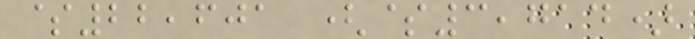$22,601 ($3,714)
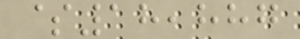$18,887
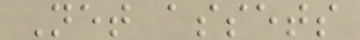Net assets
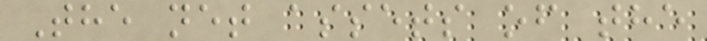The net assets of the
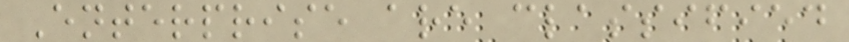Enterprise are classified
